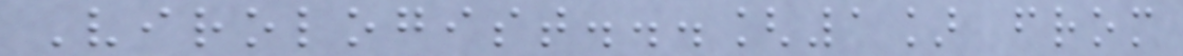Virologist...[1] from
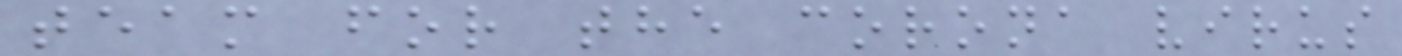team for the corona virus
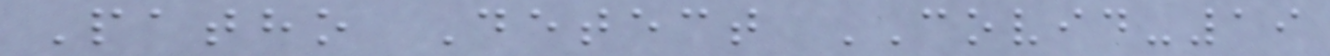Patho Detect COVID-19
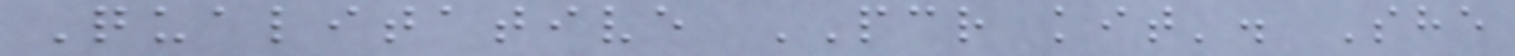Qualitative PCR kit'. She
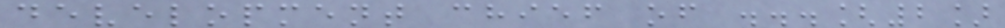development chief of ...[2]
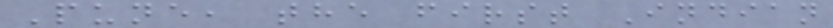Pune, the first Indian
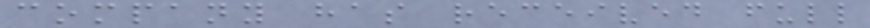company has received full
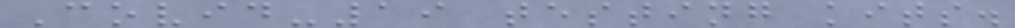Covid-19 testing kits.
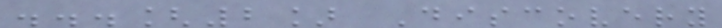...[2] Discovery
